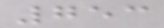753
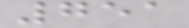751
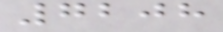7208
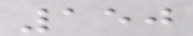150
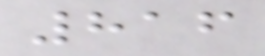816
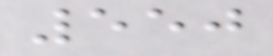550
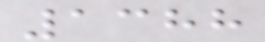1388
